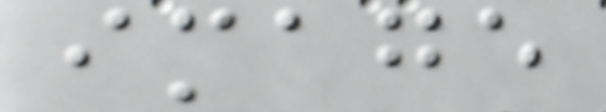image
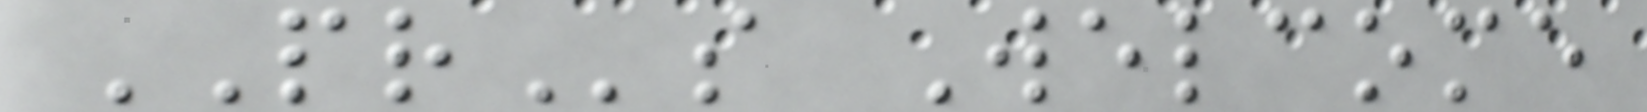PRs Welcome
